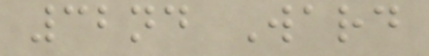32nd Ward
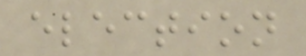election
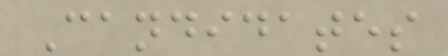Candidates
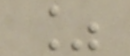%
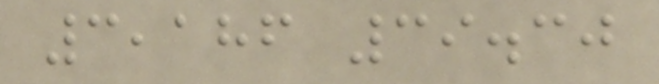3,186 39.30
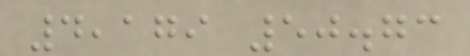4,179 50.73
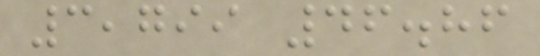3,799 46.86
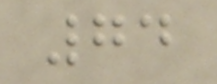74
